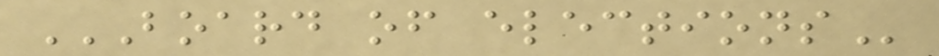BOARD OF ELECTIONS
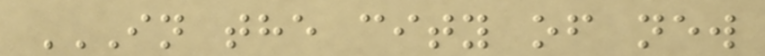IN THE CITY OF NEW
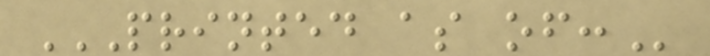PRINTED AS OF:
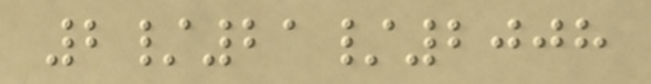2/21/2008
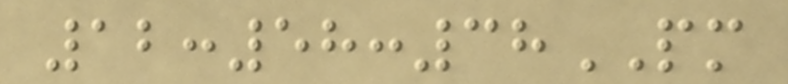12:58:38PM
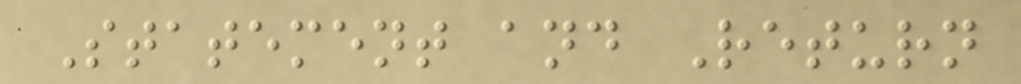Statement and Return
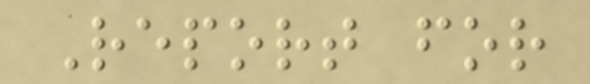Report for
